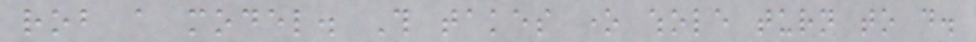rob a model. This takes one whole turn to do.
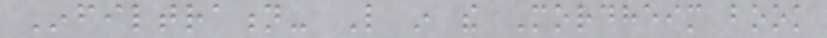Infiltration- Like in the Mordheim book
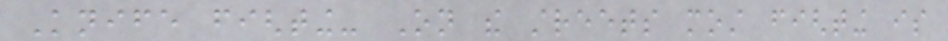Knife fighting- On the streets most fighting is
